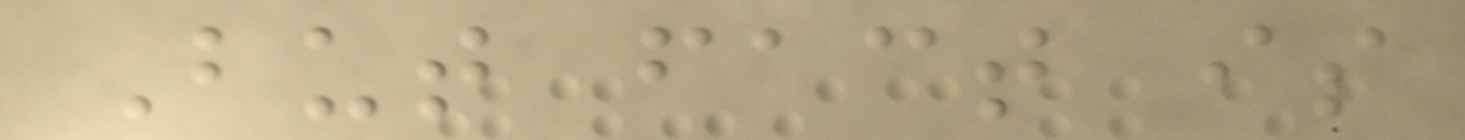But fact is
